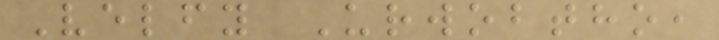Velfy Urwobtho,
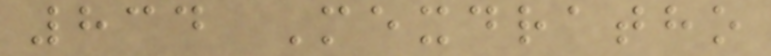834 Mexdratho
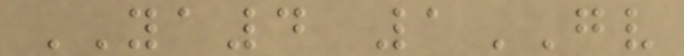YA4 1GV
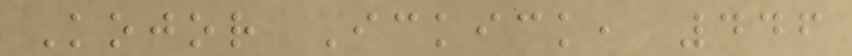Kojor Ickick, 446
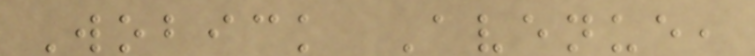Wobick Avenue,
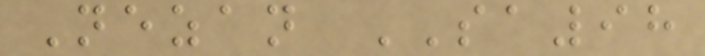Nezan SA98
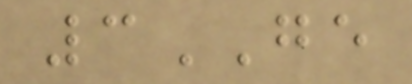3GE
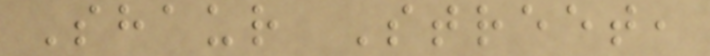Shaur Street,
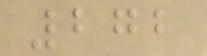272
